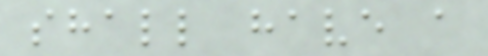shall have a
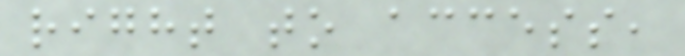right to access,
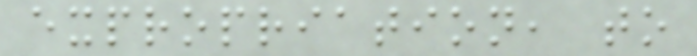expropriation, to
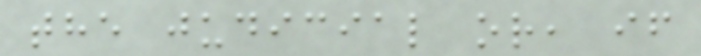the judicial or, if
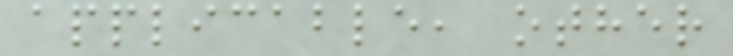applicable, other
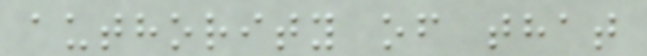authority of that
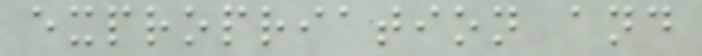expropriation and
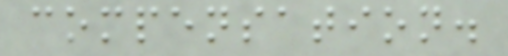compensation.
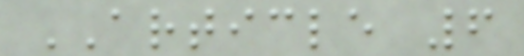ARTICLE 6
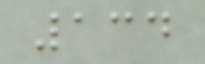134
